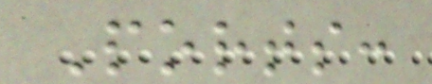Ports:
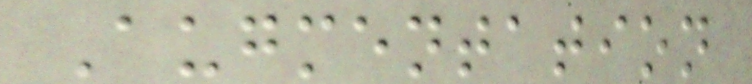Augmentation
